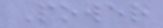Power
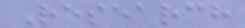Research
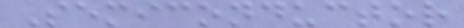Semiconductor
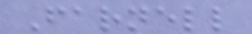Farnell
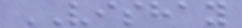VISHAY
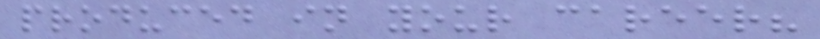produced in your career?
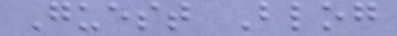Guest Blog
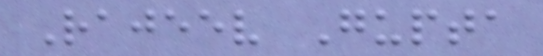Rajeev Gupta
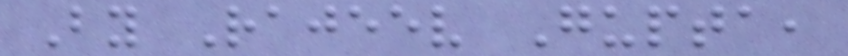By Rajeev Gupta,
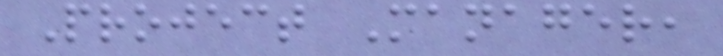Project Manager,
